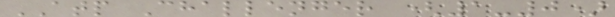ATP Challenger (1-0)
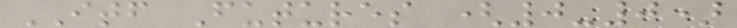ITF Futures (0-0)
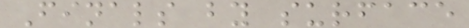Finals by surface
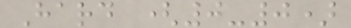Hard (0-0)
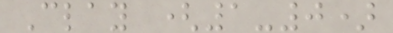Clay (1-0)
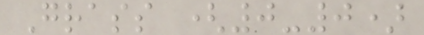Grass (0-0)
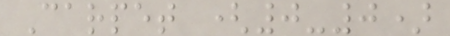Carpet (0-0)
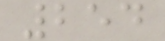254
